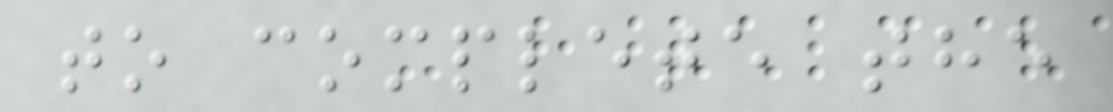to complete the
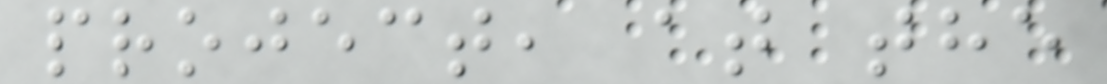project, at the
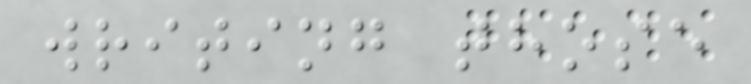writing those
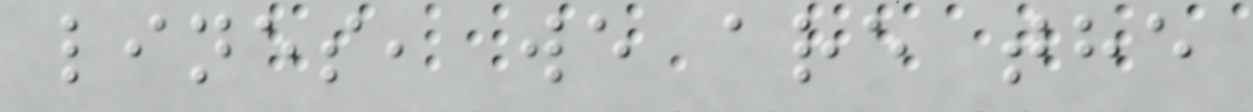lines, we are the
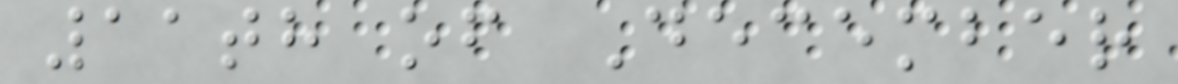11th of December
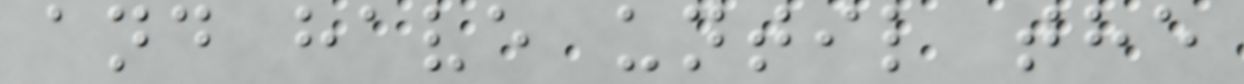and have until the
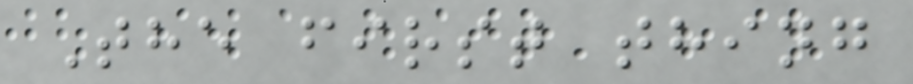The first thing
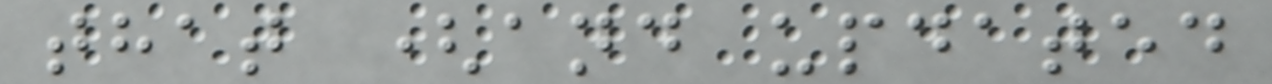that (and updated
